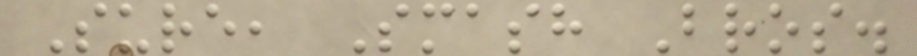Sure, Smash Bros.
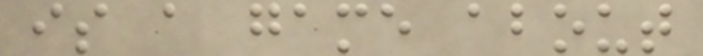is a game about
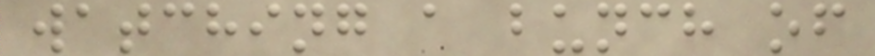watching a bunch of
